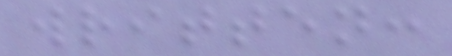written:
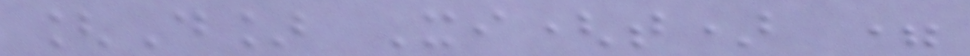[D] Xi(t) =
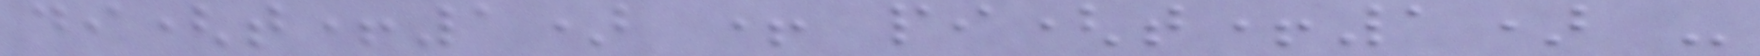di(t+1) + pi(t+1) -
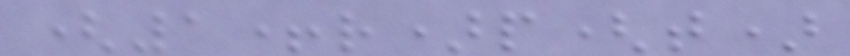(1+r)p(t)
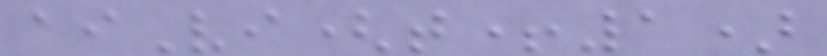aiVi(t+1)
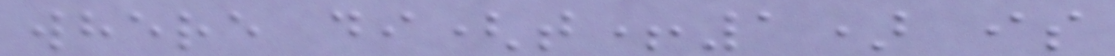where di(t+1) is
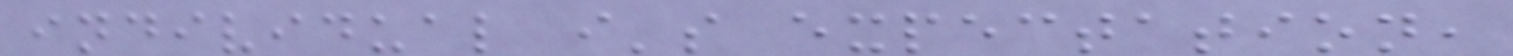individual i's expectation,
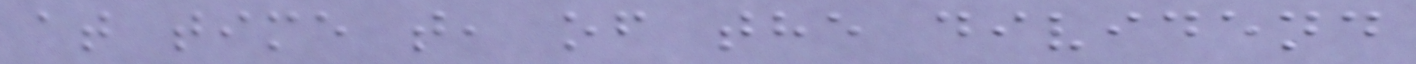at time t, of the dividend
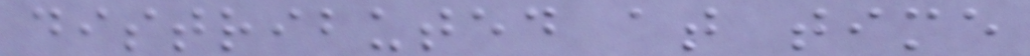distributed at time
